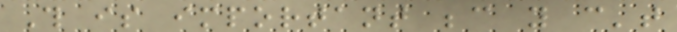This is important because you can't
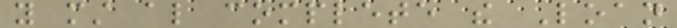you must also complete the Loan
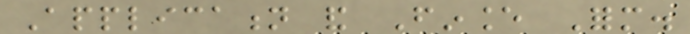Application and Finance Form.
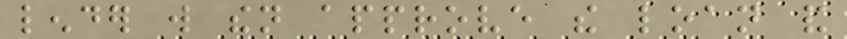lender will then approve the loan and
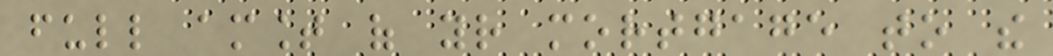full amount of your mortgage to the
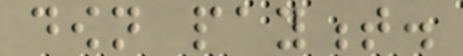down payment.
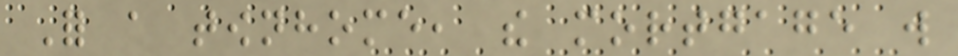For a townhome, the mortgage will
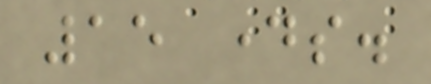15 days.
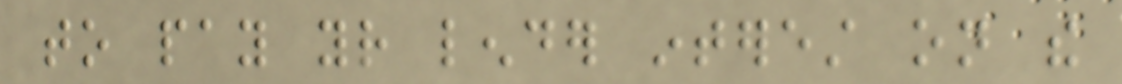to pay your lender interest on the
